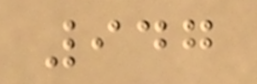947
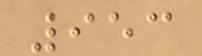953
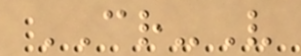CR-V
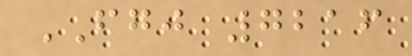FGJ 7216
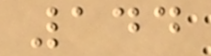144
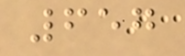657
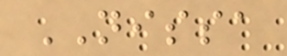NISSA
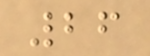26
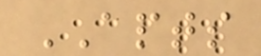APTS
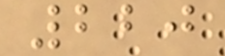220
